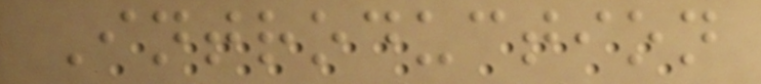Introduction
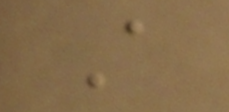A
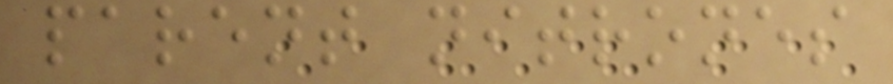parent nitrones
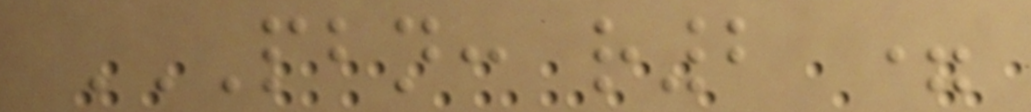PBN: R2 =
